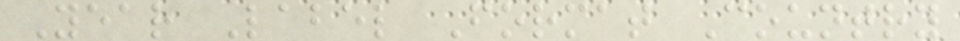Year Label Format Country
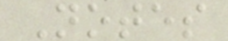Notes
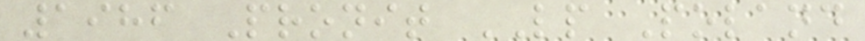1986 Pronit LP Poland
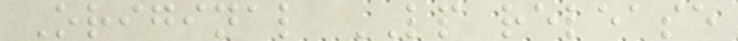Original LP release
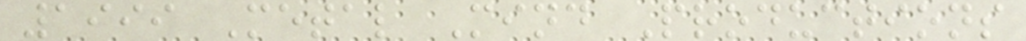1999 Metal Mind Productions
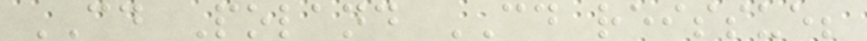CD Poland CD reissue;
